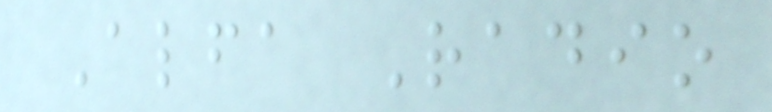Alfa Radio
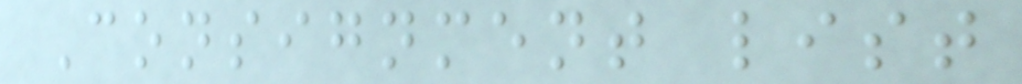Consignment list
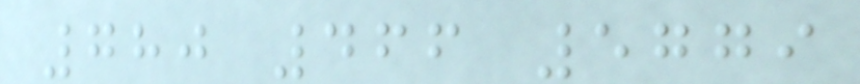780 466 5779
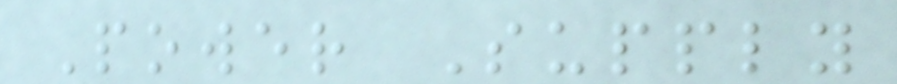Power Supply
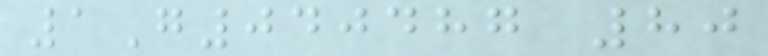1G040487 80
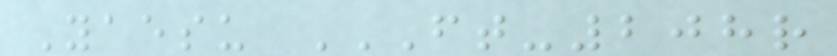Yaesu FT-208R
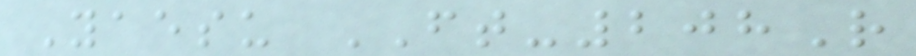Yaesu FT-208R
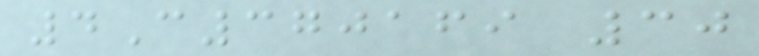4C370169 30
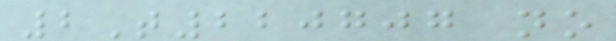2T220707 no
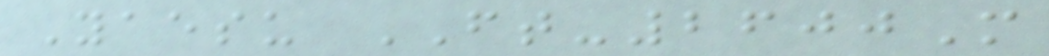Yaesu FT-2600M
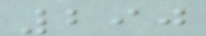290
